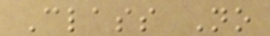Class No
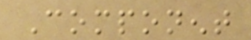Component
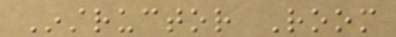Instructor Room
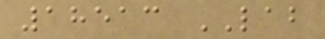18513 LAB
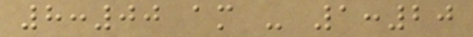8:00 am - 1:20
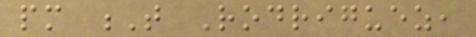pm T Rodriguez,
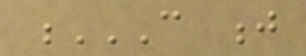C J
